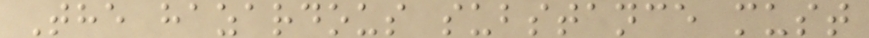The hazardous substance must
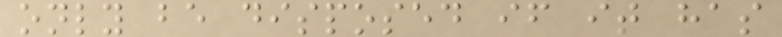only be disposed if it has
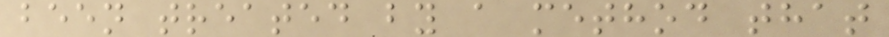been treated by a method that
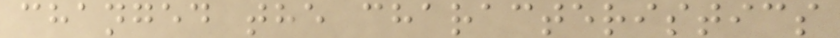changed the characteristics
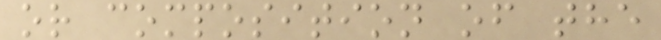or composition of the
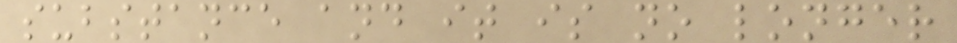substance and it is no longer
